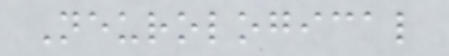Neurological
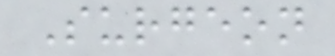Surgeon
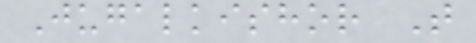Jugalkishor T
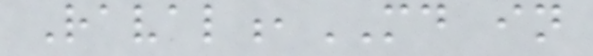Raval,MD in
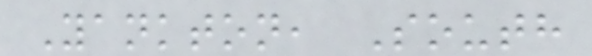Yankton, South
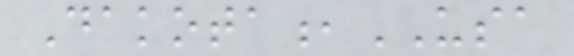Dakota,USA
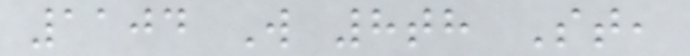1104 W 8th St,
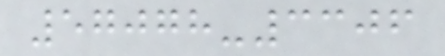57078-3306
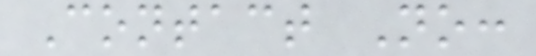Contact No:
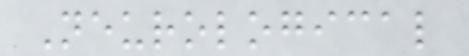Neurological
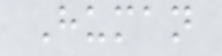Human
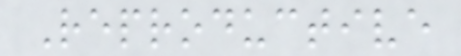Reproductive
